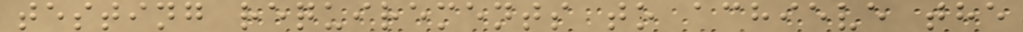testing requirements to achieve the
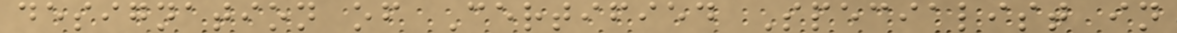designation of Certified Specialist in
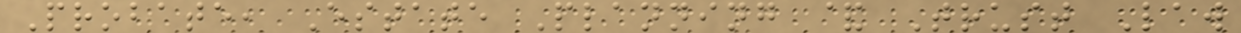Probate, Estate Planning & Trust Law
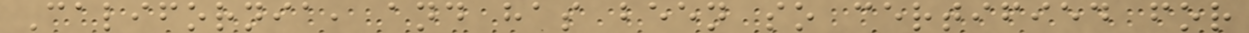California, and has been so certified for
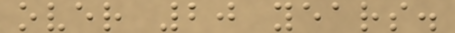over 20 years.
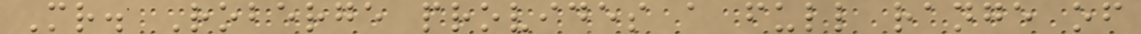Mr. Roberge provides a full range of
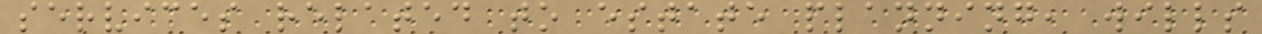services related to estate planning, wills
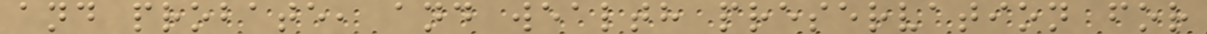and probate, and wealth preservation for
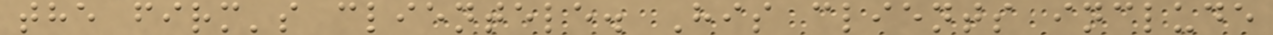the firm's clientele. His clients include
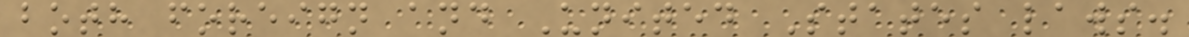both foreign and United States laws.
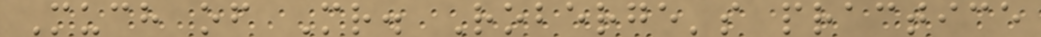Much of Mr. Roberge's practice
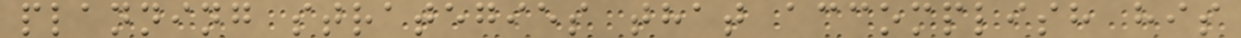planning strategies that accomplish his
